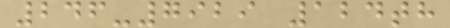246-7929 124th
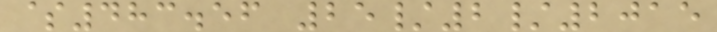$483.56 25/2/2015
